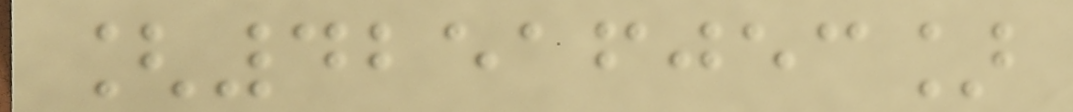[42516053]
